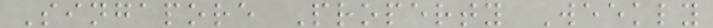Singapore Property Weekly
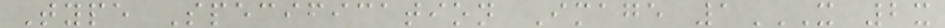Type Specification Image 1X 2X
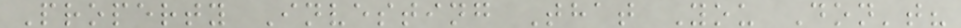Property Investing That You Don't?
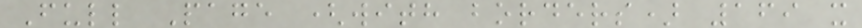Full Page (with borders) 169 x
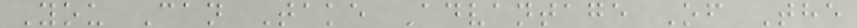You Can Take Advantage Of The
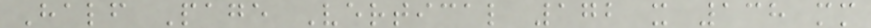Half Page Vertical 172 x 138 mm
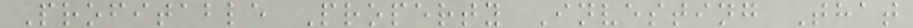Profitable Property Investing That
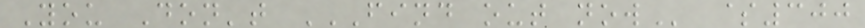You Don't FIND OUT NOW $300
